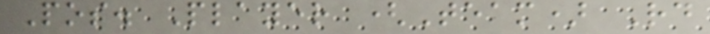Pos. Player (Team) Rd
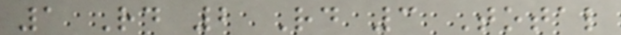1 Rd 2 Rd 3 Total
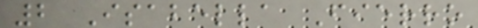2 Isabella Fierro
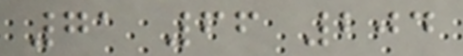71 66 204
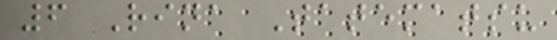6 Rina Tatematsu
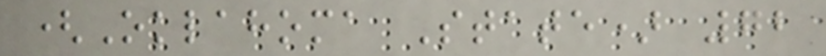(Oklahoma State) 72
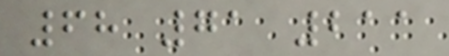68 71 211
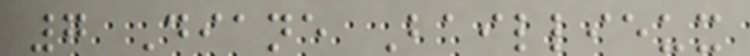7 Diane Baillieux
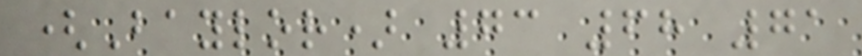(Baylor) 73 68 71
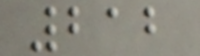212
